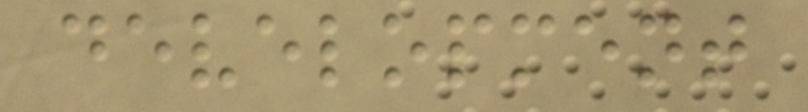development
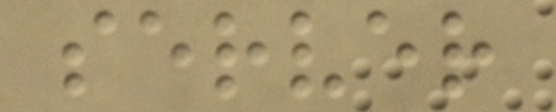server
